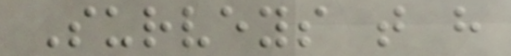Surveys that have
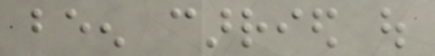been carried out
